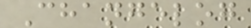Changelog
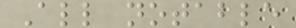All notable
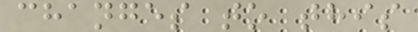changes to this
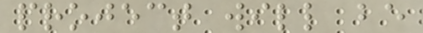project will be
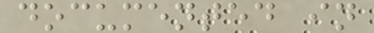documented in
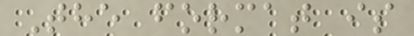The format is
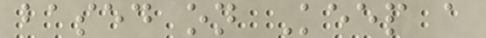based on Keep a
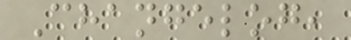Changelog,
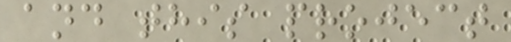and this project
